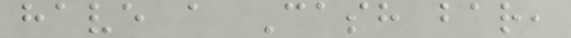have a Cash bar,
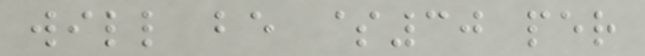will be $30 per
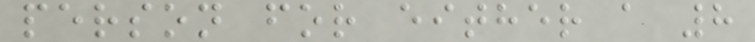person for either a 8
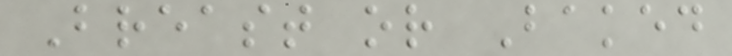Breast or Baked
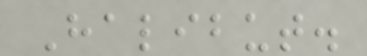Halibut.
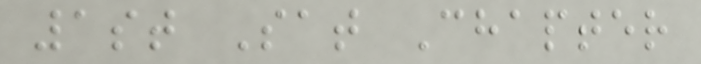1st Sat Chapter
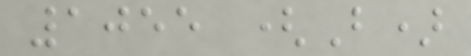1055 (B)
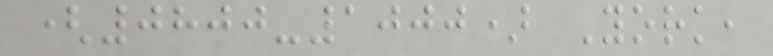(0800-1000) York,
